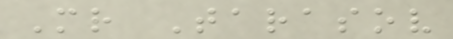Mr Tarasov
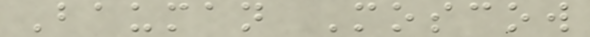Bauman Moscow
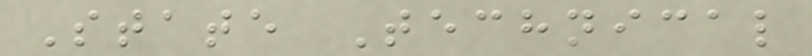State Technical
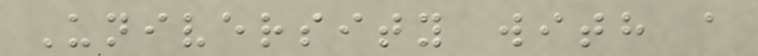University with a
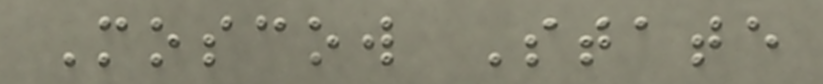Moscow State
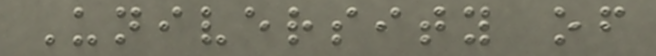University of
